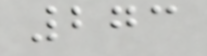273
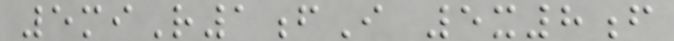5miR1fI 5x8f
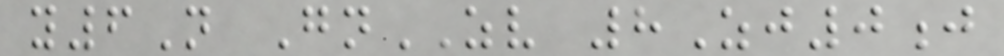y6N GnZV 8Zj0j
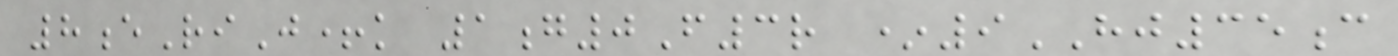8eRiJ+k 1g0F3r *9HJ35c
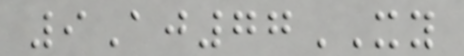9Aj77XY
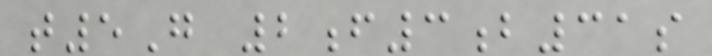t5G 2f3b31s
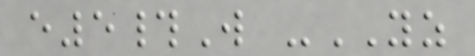e5#W -YZ
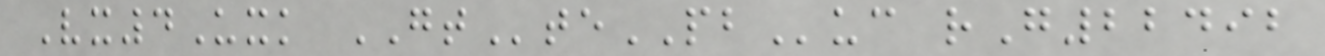Vx4Uxk GTtePBuc rG22492
